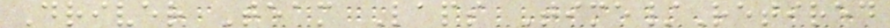Driver Team Laps Time/Retired
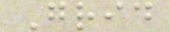Grid
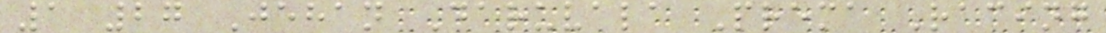1 27 Jehan Daruvala Prema Racing
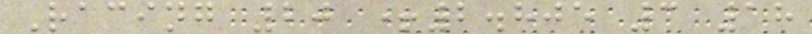Racing 20 +2.805 3 18
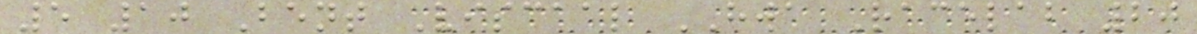5 10 Bent Viscaal HWA Racelab 20
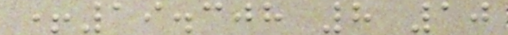+19.308 8 10
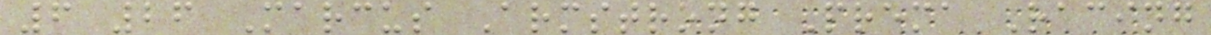6 26 Marcus Armstrong Prema Racing
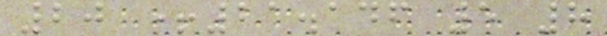20 +21.146 5 8
